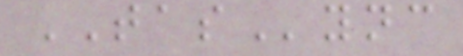TASync
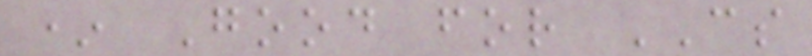* Good for CS
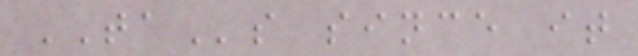TAs since it
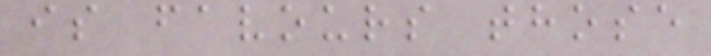is favours those
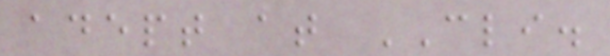adept at CLI.
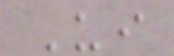Ui
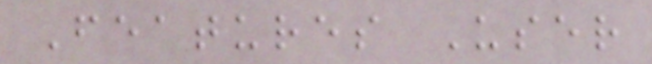Features User
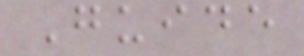Guide
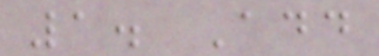1. Add
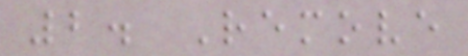2. Remove
